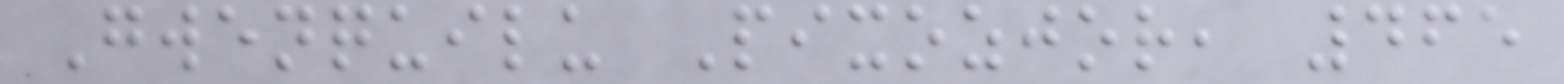Gwenquilu Pixozjor, 465
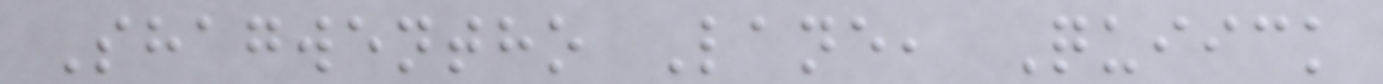Shagwentho Lane, Quiick
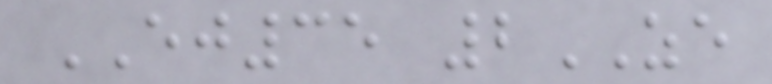EJ35 2ZE
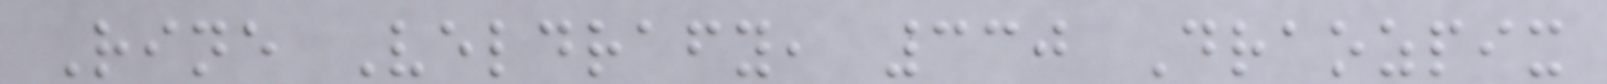Rine Veldrafy, 330 Draozpix
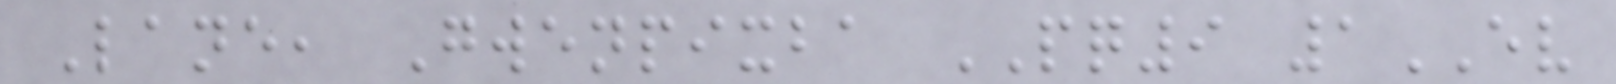Lane, Gwenpixba PQ9 1EV
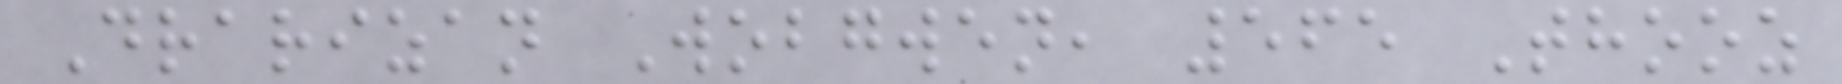Drarizan Wobgwen, 565 Thooz
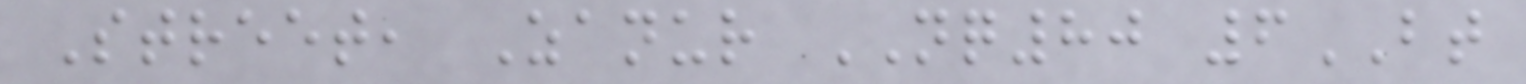Street, Zanur NQ80 6BT
